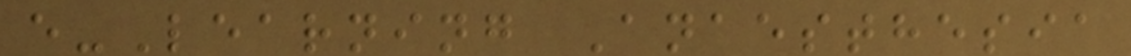e-Learning Anaesthesia
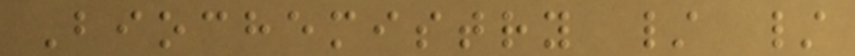Biochemistry / /
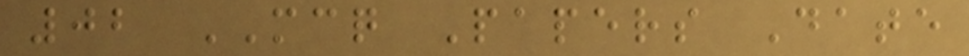02 MCQ Papers Date
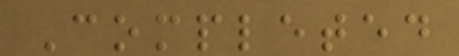Completed
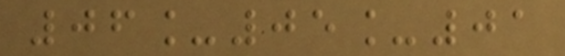06_05_01
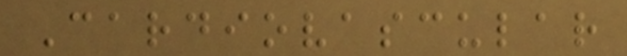Cardiovascular
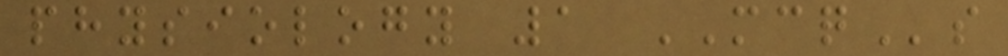physiology 1 MCQs
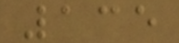135
